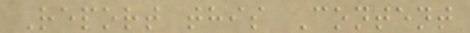Report this Content
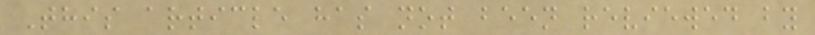This article has not been reviewed by
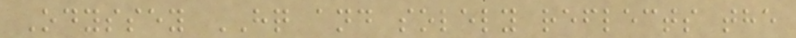Odyssey HQ and solely reflects the
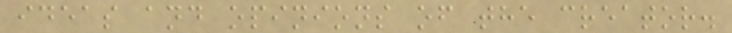ideas and opinions of the creator.
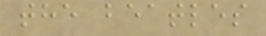the beatles
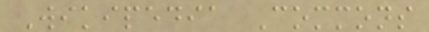Wikipedia Commons
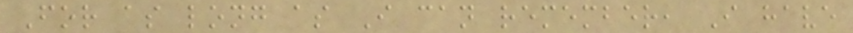For as long as I can remember, I have
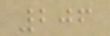206
